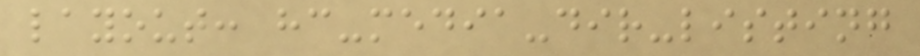layout: hc-media-dir-listing
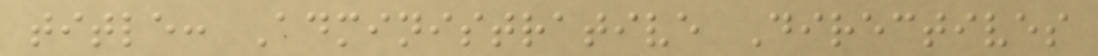title: Administrative Directives
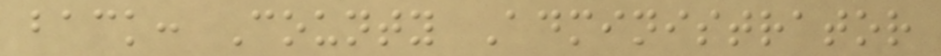back: County Administrator
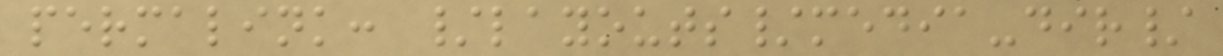permalink: /layouts/media-dir/
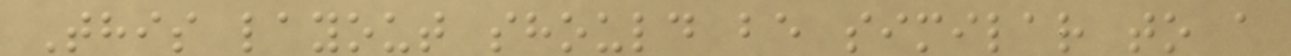This layout should be similar to a
